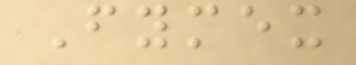Fymex
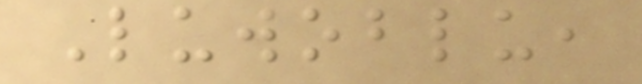Luwoblu,
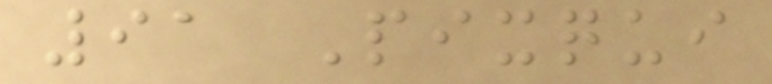91 Pixqui
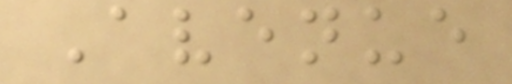Avenue
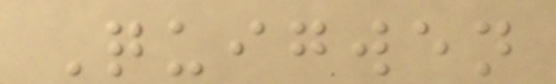Quigwen
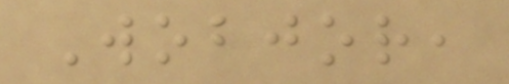Wobjor,
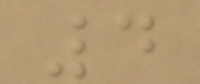4
